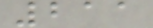211
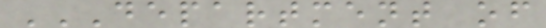DEPARTMENT OF
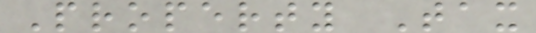Property Tax
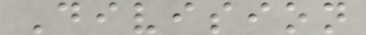Division
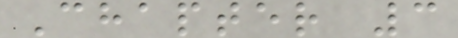Chapter 3
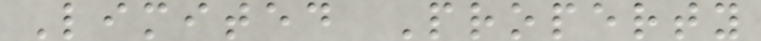Limited Property
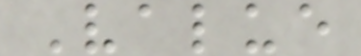Value
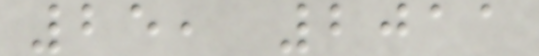25, 2011
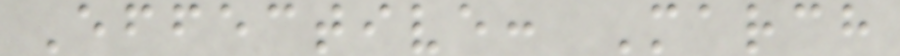Effective: March
